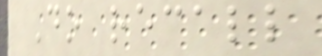Do recall
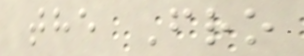the Fro
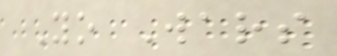Yo Wars
